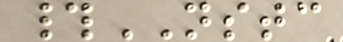#NSTC
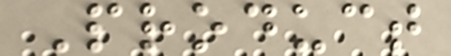Product
